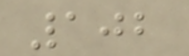102
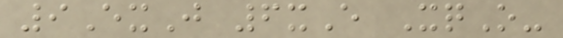9ExJ 6xE XqO-
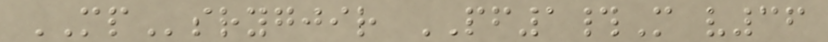MPsrygjir PF1#M v36
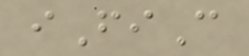iFiC
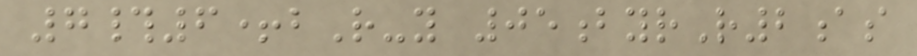7#6+bR-y 05byrR2as
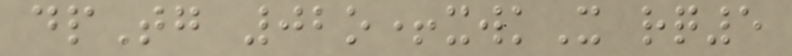dpTg 02o+xwkX rq5
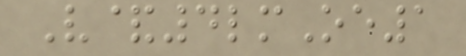V&4lmOe1
